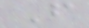F
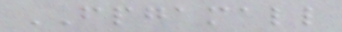FPGAMALL
